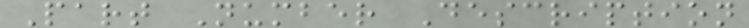Part Number Description
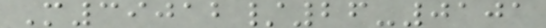M39012/26-0101
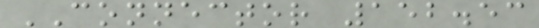CONNECTOR 152.53
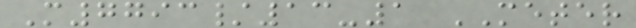M7793/13-1 METER
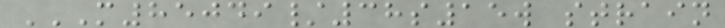M85049/38S15W STRAIN
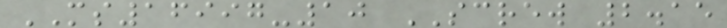MS16997-10 SCREW 2.15
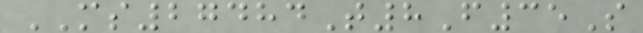MS27484T8F35S
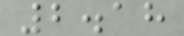2.18
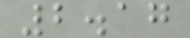2.17
